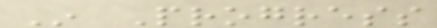In Progress
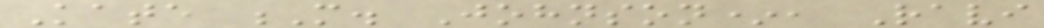Kate M. Johnson*, Ravi
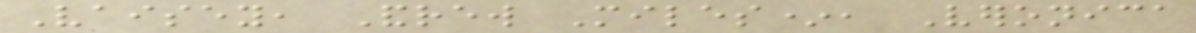Vaisey, Andrew Miles*, Veronica
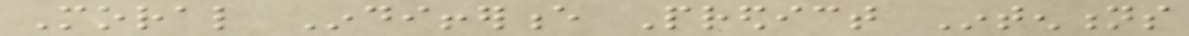Moral Indifference Predict Intentions
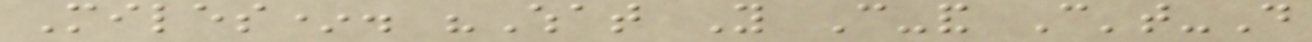Miles*. "What You Can-and Can't-Do
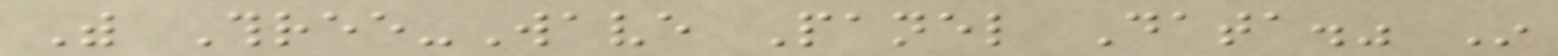With Three-Wave Panel Data." In
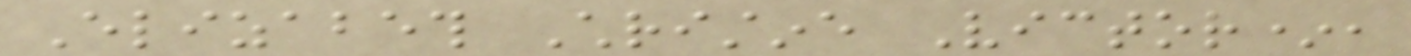Elizabeth Christine Victor*,
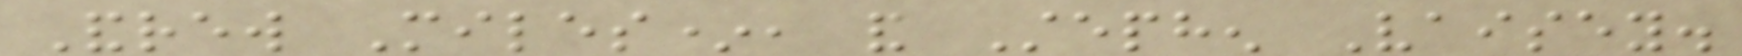Andrew Miles*, and Stephen Vaisey.
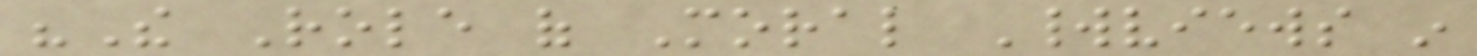"The Role of Moral Worldviews in
